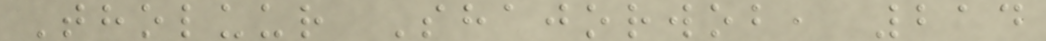Tholuur Shajorwob, 214
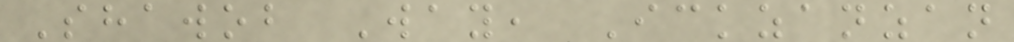Shawob Way, Ickzanzan
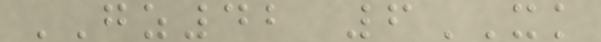GZ42 6XK
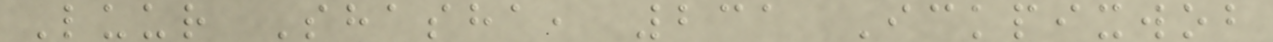Luur Shasha, 231 Ickpixwob
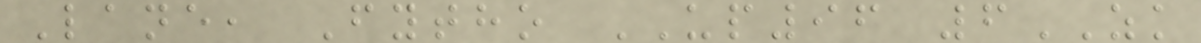Lane, Fytho UP96 6ZK
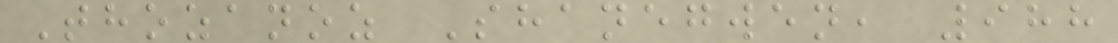Thozanoz Shanegwen, 988
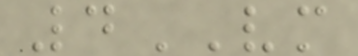4VM
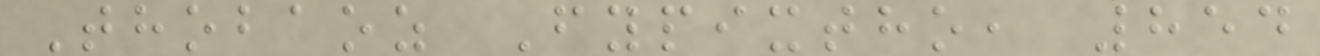Thobaoz Fypixtho, 854
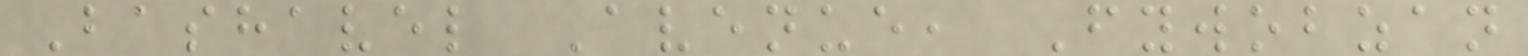Bashavel Avenue, Fywobzan
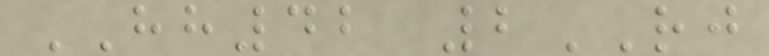HH42 2RJ
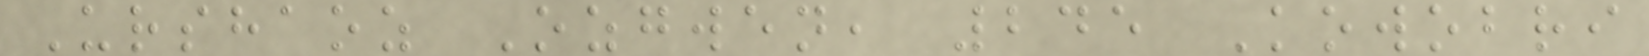Urshaoz Ozgwen, 245 Kowobri
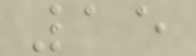15
